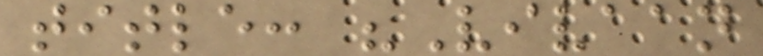title: "Vivaan
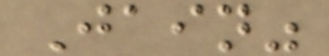Jain"
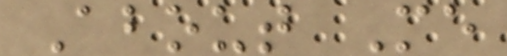About Me
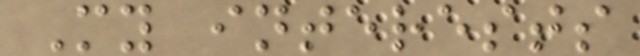My interests
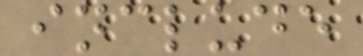include
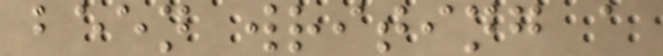been writing a
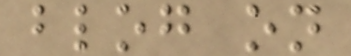blog on
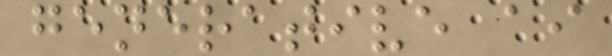generative ai
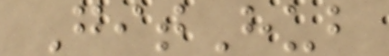GitHub
